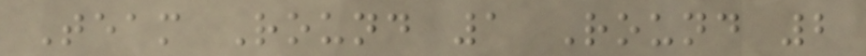Team Round 1 Round 2
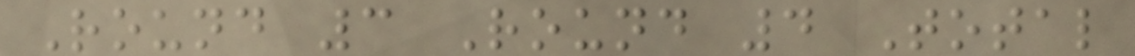Round 3 Round 4 Total
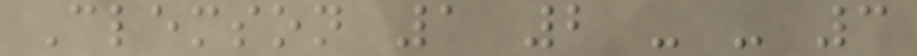Clemson 1 2 - - 3
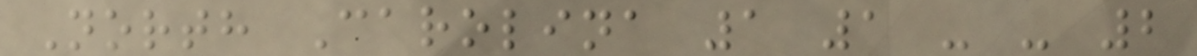North Carolina 1 1 - - 2
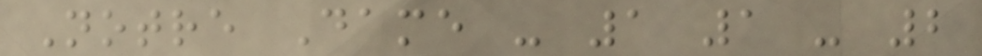Notre Dame - 1 1 - 2
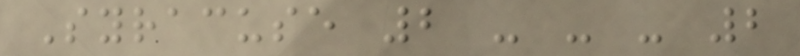Syracuse 2 - - - 2
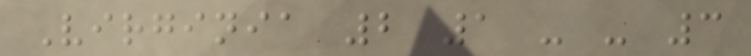Virginia 2 1 - - 3
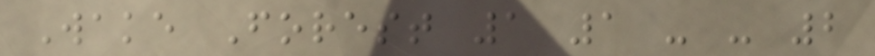Wake Forest 1 1 - - 2
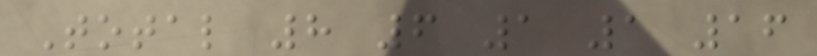Total 8 6 1 1 16
